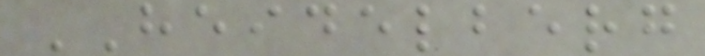HEIDELBERG
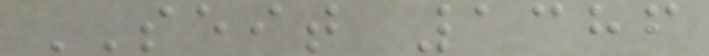SEIT 1386
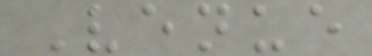Venue
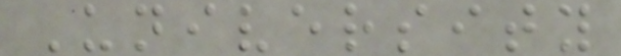University
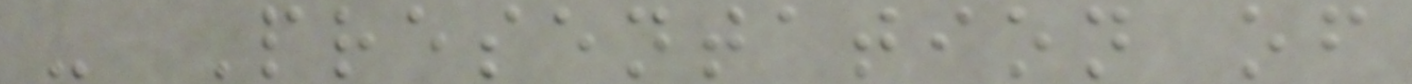- Presentation of
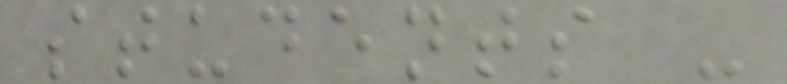students -
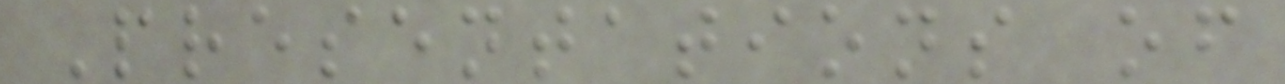Presentations of
